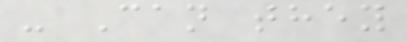- Can they
